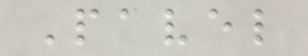Pavel
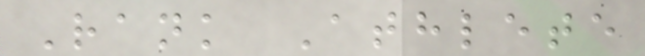Rank Athlete
